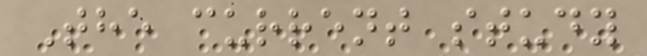The current study
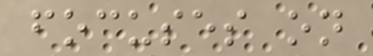focuses on
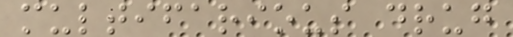multifarious drug
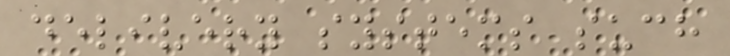delivery systems such
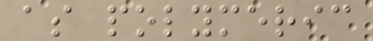as polymeric
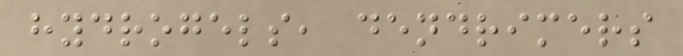hydrogels, dendrimers
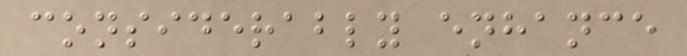considerably enhance
